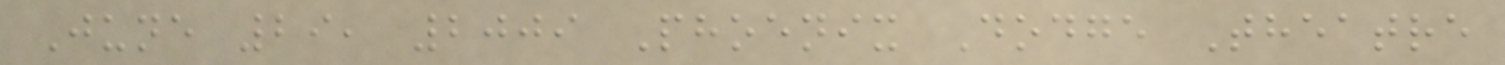June 29, 2009 Phoenix Dodge Theatre
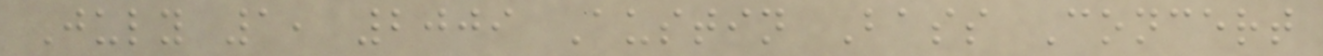July 1, 2009 Austin Bass Concert
